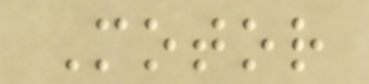Motor
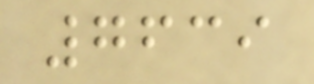7639
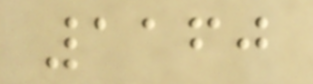1160
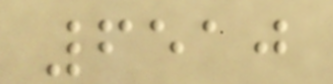6510
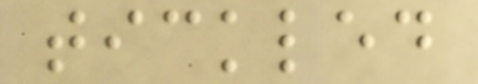tickled
